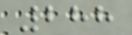288
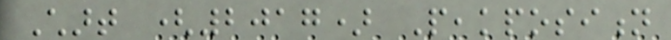Chart (2017) Peakposition
